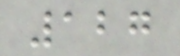127
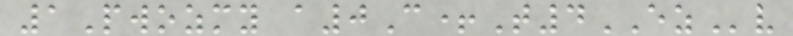1Pwozmy a0C+T4EZv
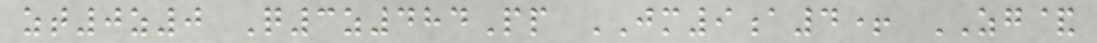zt0z0 Q3z484Pp JM9a4+ ZG&
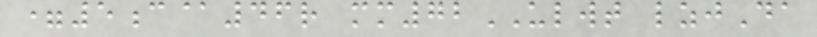=5c@46r mm72ULWT lzjDa
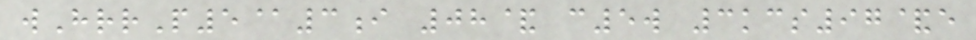wHrrP5@3i 08& c5w 3kcs97&e
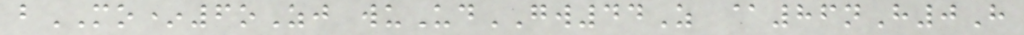bMO*6oZj wuUdGW44Z @86nH0H
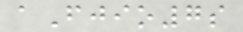aFjio7s
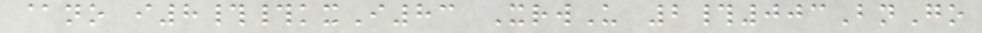@no i8##kxI83 XrwU 2#003BnGo
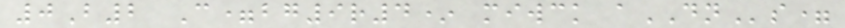0B2 C=bg9r4* miwck aDNs=
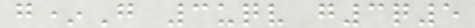g*G 3uqv g3q5
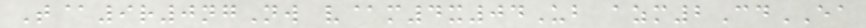T@9r0ngNw v@m4x04Ub azm2CdEA
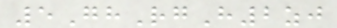5GhRgH2zj
